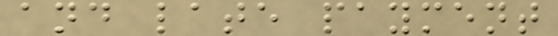and late payment
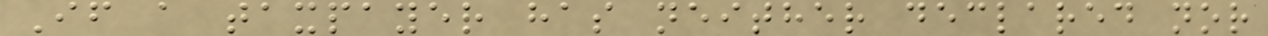If a taxpayer has neither declared nor
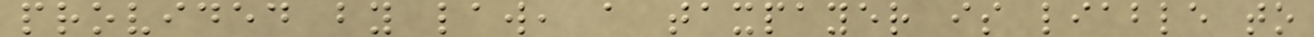provided by law, a taxpayer is liable to
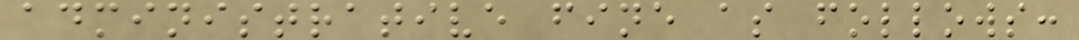administrative fine as follows:
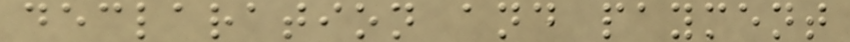declaration and payment
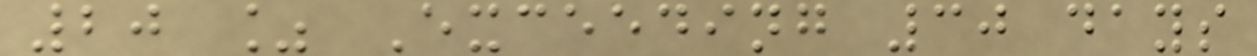20 % Exceeding 30 days
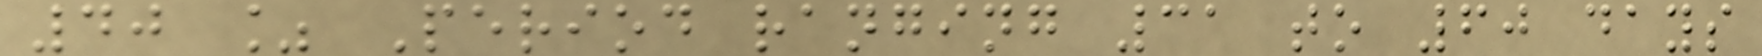40 % Period ranging 31 to 60 days
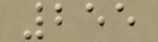255
